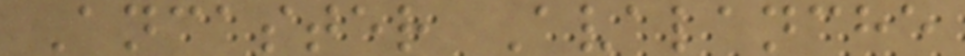Ancaster Avalanche
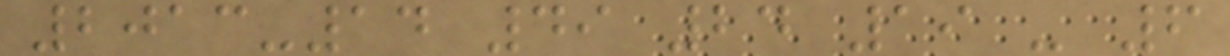2013-14 49 24 19 - 6
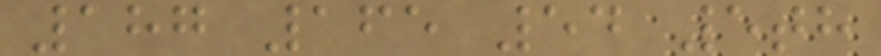187 165 54 5th
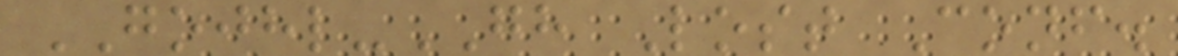GOJHL-GH Lost Conf.
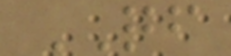QF
